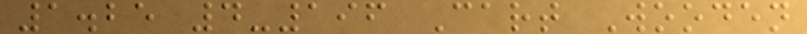1.25 4-196 Cart Wooden
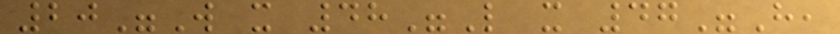20"W x 48"L x 47"H,
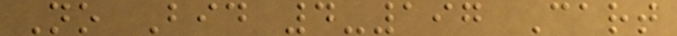No Bid 4-197 Cart
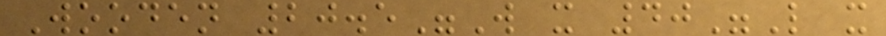Wooden 20.5"W x 40"L x
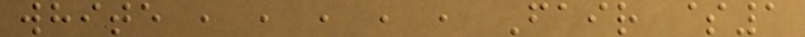white , , , , , Fair $1
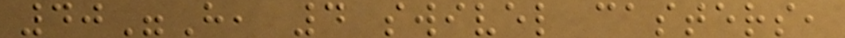40"H, 4 swivel casters,
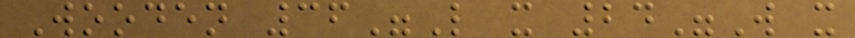Wooden 36"L x 24"W x
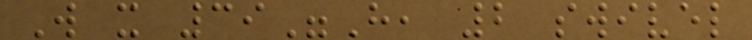W x 39"H, 2 swivel
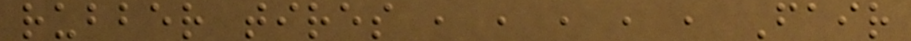rubber tires , , , , , Fair
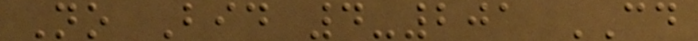No Bid 4-201 CD
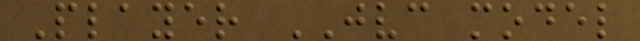Player JVC model
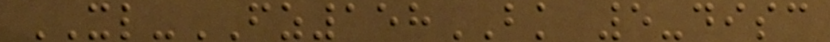XL-FZ158BK 5-disc
